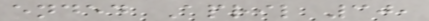ended April 30,
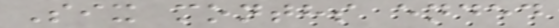Six months ended
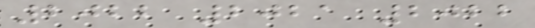2022 2021 2022
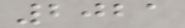2021
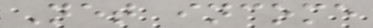Net income
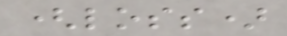(loss)
